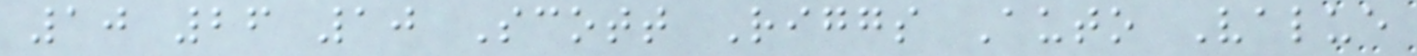10 26 10 Scott Riggs Auto Value
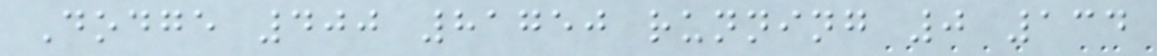Dodge 400 81750 running 0 134
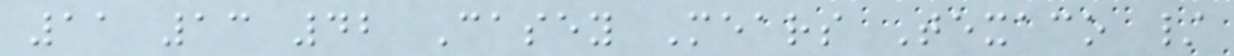11 13 42 Casey Mears Texaco /
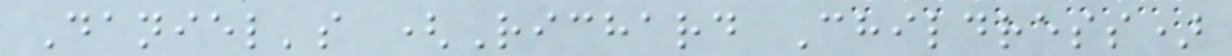Daniel's (Richard Childress)
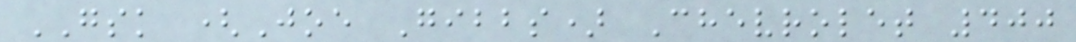GSK (Joe Gibbs) Chevrolet 400
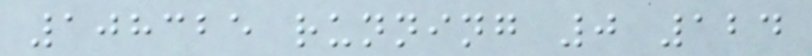108325 running 0 124
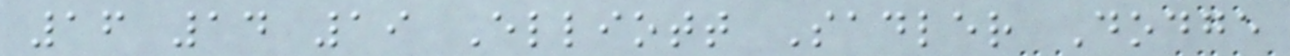16 14 19 Elliott Sadler Dodge
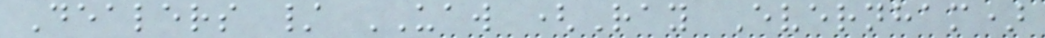Dealers / UAW (Ray Evernham)
